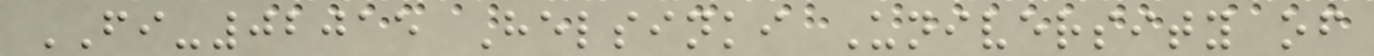FI-02015 Helsinki University of
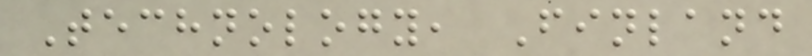Technology, Finland
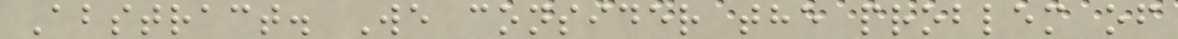Abstract. We consider the problem of
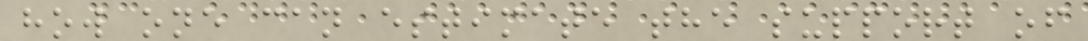how one can estimate the support of
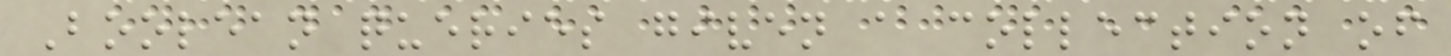Boolean queries given a collection of
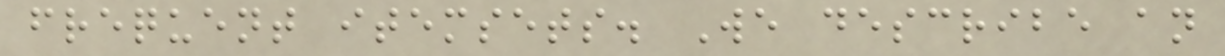frequent itemsets. We describe an
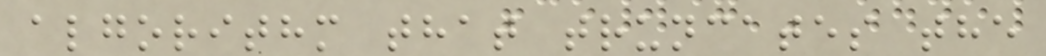algorithm that truncates the
